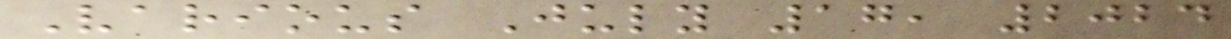Various July 17, 2024
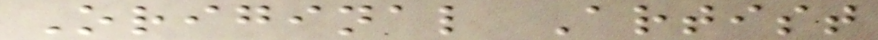Original Artist
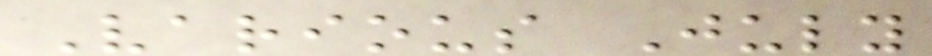Various July
